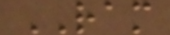RAM
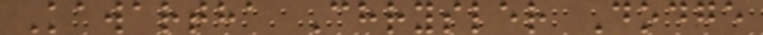Kawartha Chrysler Dodge
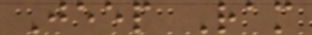Jeep Ram
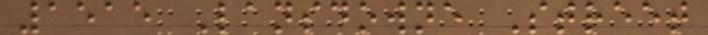1515 Lansdowne Street
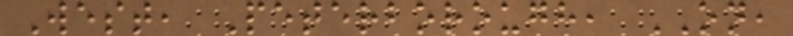West, Peterborough, ON,
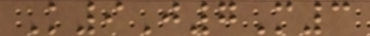K9J7M3
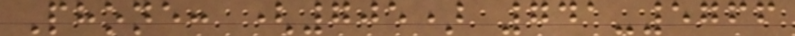Phone: (705) 741-5766
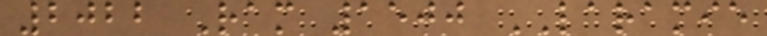2022 Ram 1500 LARAMIE
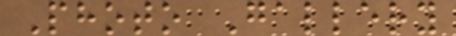Photo Gallery
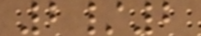2/2
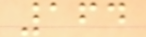164
